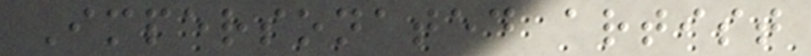Impersonated artist
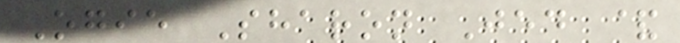Ogie Sharon Jed &
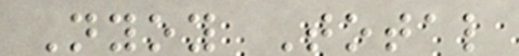Nyoy Total
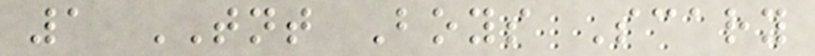1 TNT Boys Scary
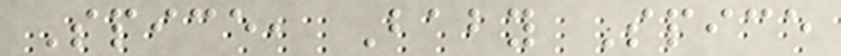Spice, Baby Spice
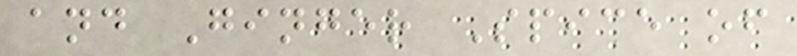and Ginger Spice of
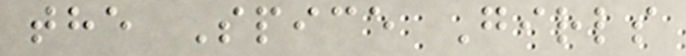the Spice Girls
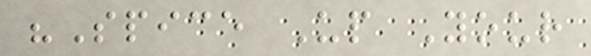"Spice Up Your
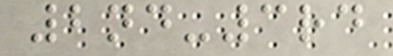2nd-3rd
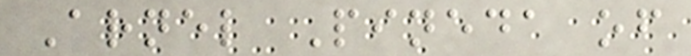Arnel Pineda of
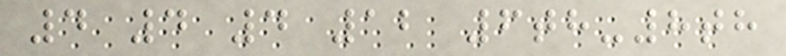4 4 4 12 6th-8th
